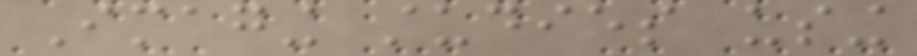Imaging studies using
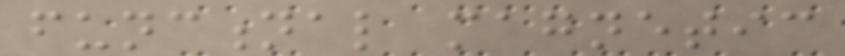functional magnetic
